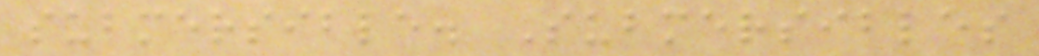submersible. Submersibles
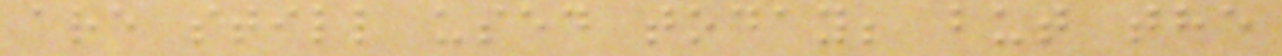are still used today; but the
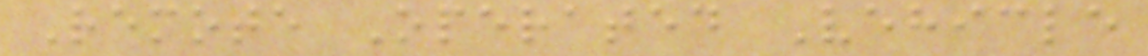Remote Operated Vehicle
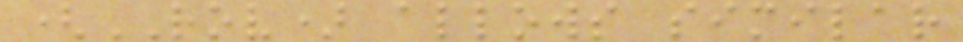(ROV) allows similar
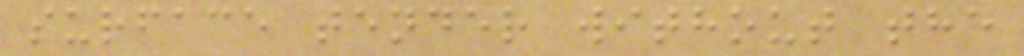surface tender without the
